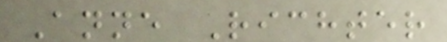Anne Richter
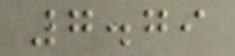7.79
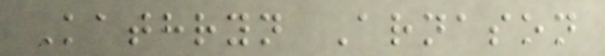Kathryn Arnason
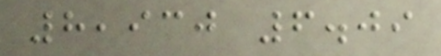8,930 6.09
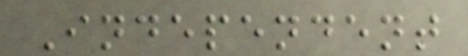Independent
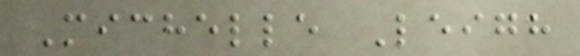Michelle Leigh
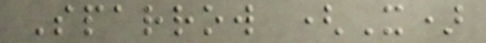Sparrow (X)
